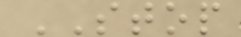STOP
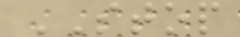STOP
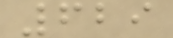629
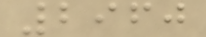2960
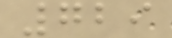729
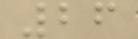26
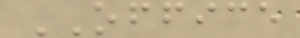OFFICE
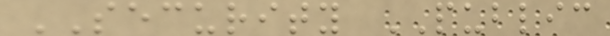SECURITY PUBLIC
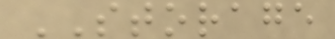STORAGE
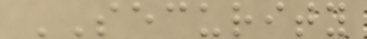SECURITY
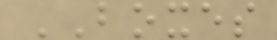BOXES
